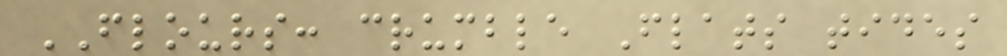FLOURS: crumble Flats tides
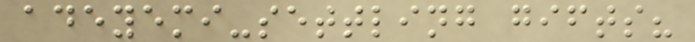adeyemi-settling gifts?
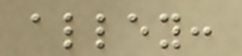alley:
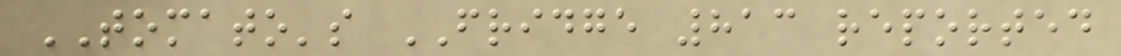TOMATO's FRIDGE 813 reported
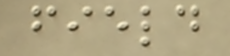field
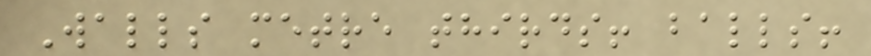Walls metre thirds! balls!
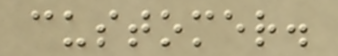customer.
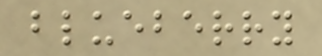blueberry
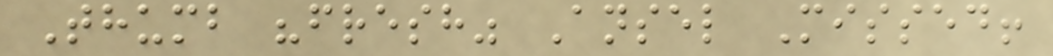Thumb "fresh" Ansel Missed!
